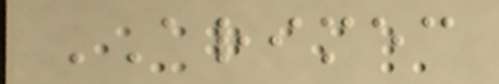ARIMEC
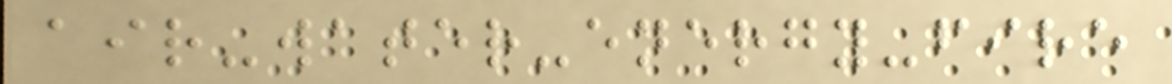air-water-energy-fire
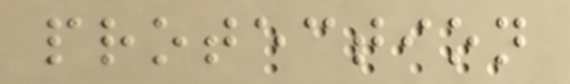protection
